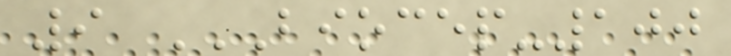9 BIOCEP-100
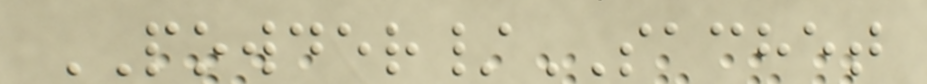POWDER/SACHET
